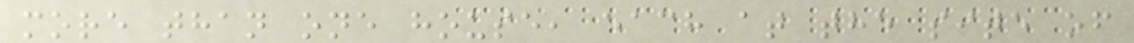more than one house, each at the site of
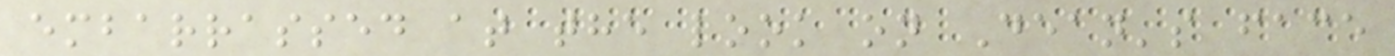embarrassed at the look on Dean's face
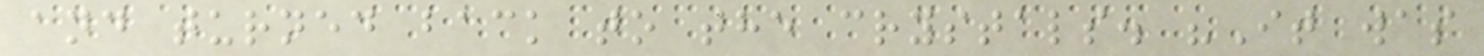and turned back to the crystals. "It was
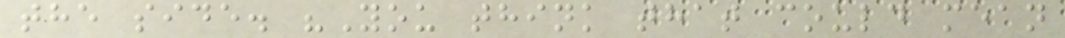the side. "You think that could mean
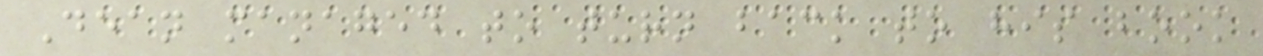Dean managed to turn back to his book
